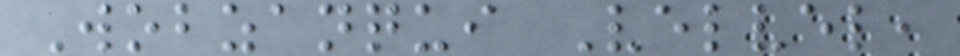Wobzanqui Velvel,
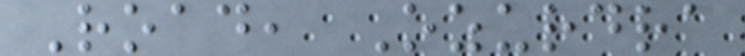Road, Ozurdra
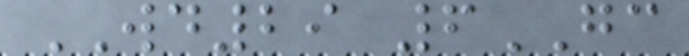WD29 6GC
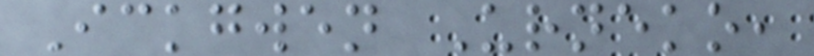Ickgwen Urneko,
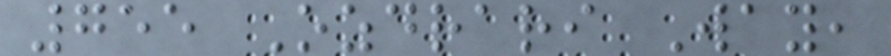755 Ozdrari Way,
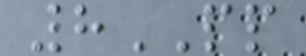8PP
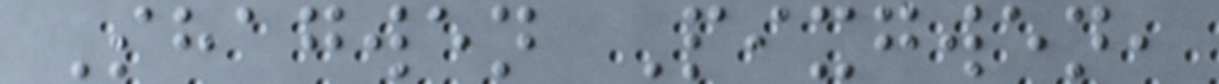Shagwen Pixgwen,
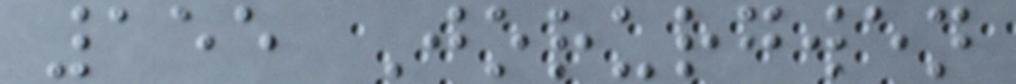155 Jorurgwen
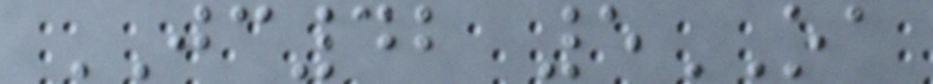JC42 5OA
